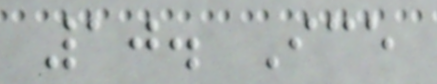10. Ice
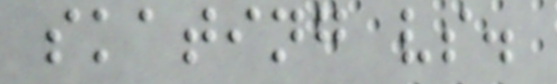skating vs.
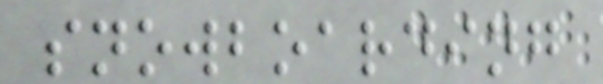snowboarding
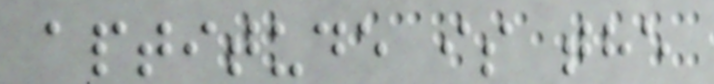aptitude is the
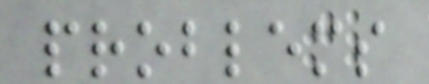problems
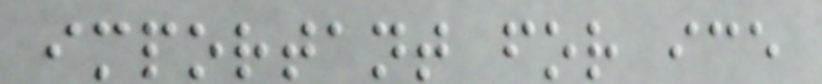important for ice
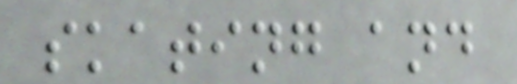skating and
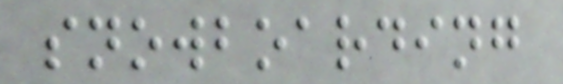snowboarding
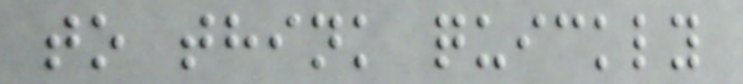to think quickly
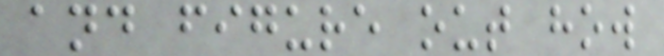and figure out how
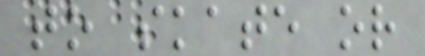to skate or
